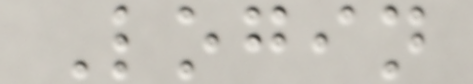Login
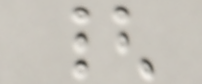{
